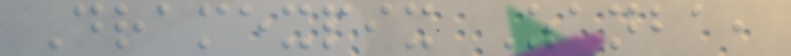Dramexpix Zanba,
